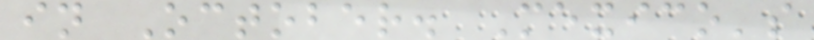in October. Mexico's
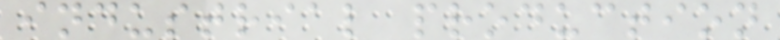industrial production
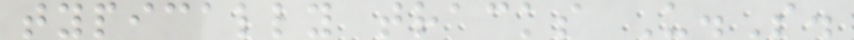typically tracks U.S.
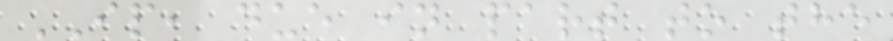IP, due in part to the
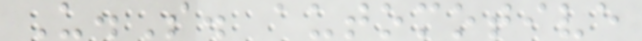U.S. automotive
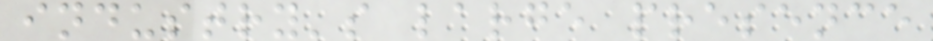industry's large presence
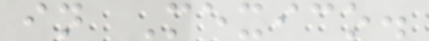in Mexico.
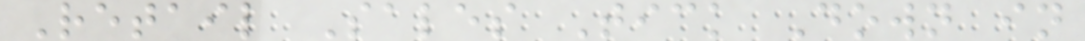Retail Sales Tick Down in
